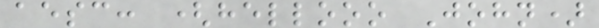aesc: (hellooo John)
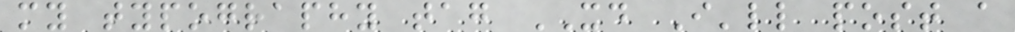my typography tag XD I'll post a
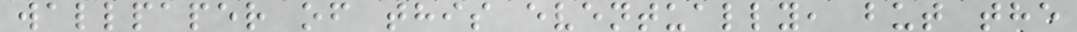wallpaper of this eventually, but the
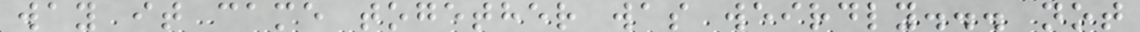way it came together was weirdly... not
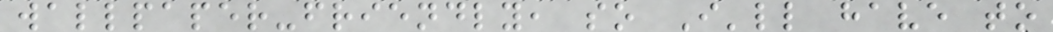wallpaper-friendly, so I'll have to
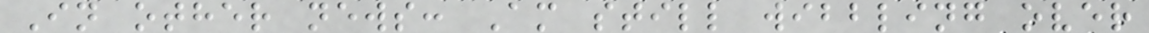In other news: Am still wibbling over
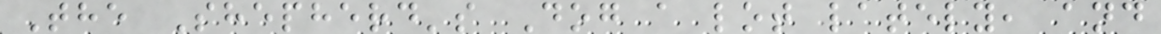The Shepherd's Dog a lot lately, and
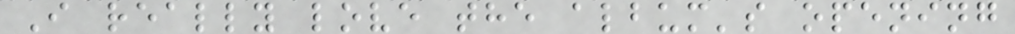I really love the album's opening
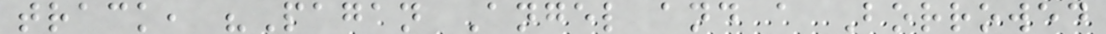track, "Pagan Angel and a Borrowed
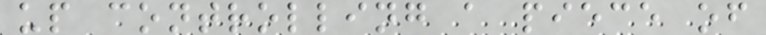up controlling a piece of
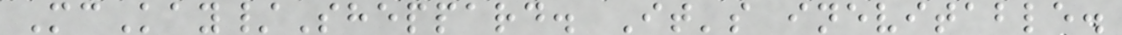McKay/Sheppard. It's inevitable.
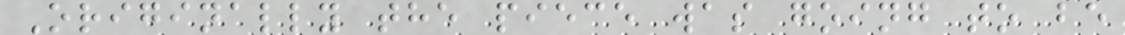Originally the piece was going to be
